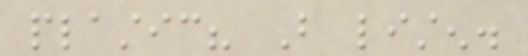plastic? But listen.
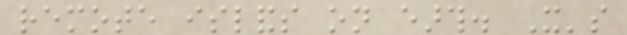remote islands on earth. It's
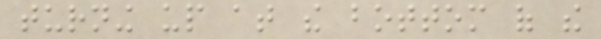turning up at the bottom of the
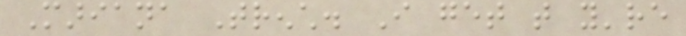Mariana Trench. I get that you're
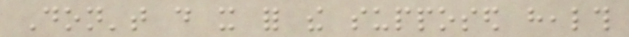Don't do it for the supposed health
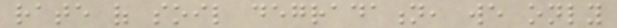rate of soil degradation, we only
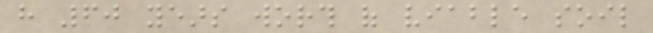have 60 years worth of viable soil
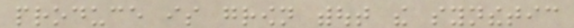produce is grown without the synthetic
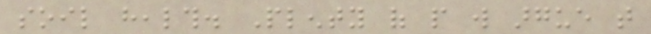soil health. Plenty of people will argue that
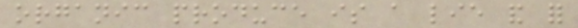organic produce is a lie and for
